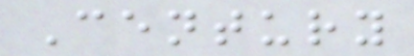Century
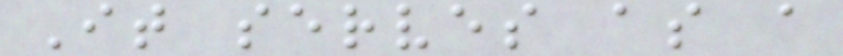It serves as a
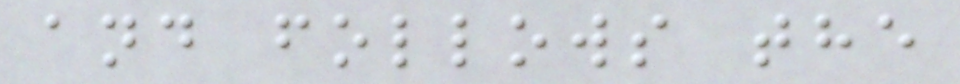and follows the
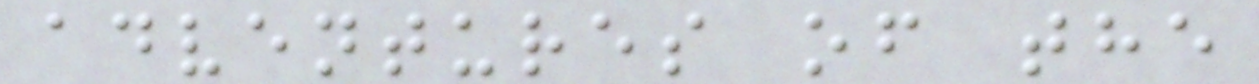adventures of the
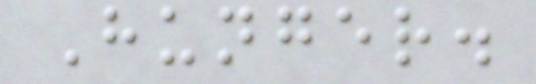Hunger.
